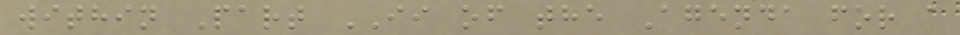within Part II of the Agenda for a
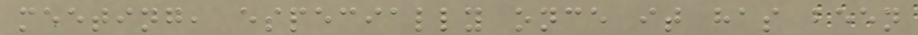meeting, especially once it has been
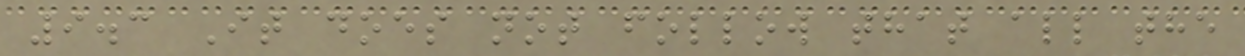9.3 It does not follow that all the
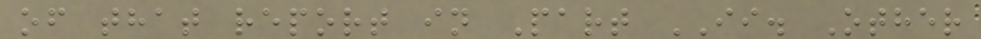of that report in Part II. Other
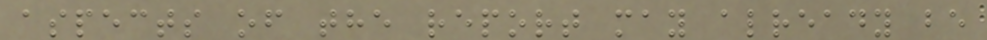aspects of the report may already be
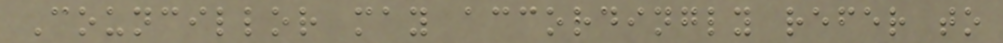Councillor may accordingly refer to
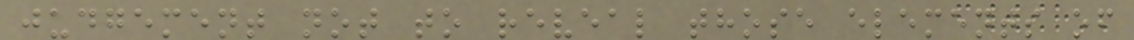judgement not to reveal those elements of
